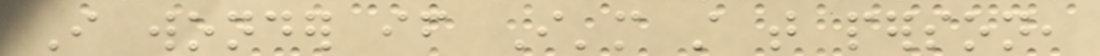I wonder if I'm still that person,
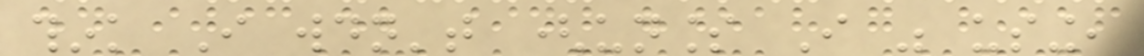think I wouldn't (unless I was using,
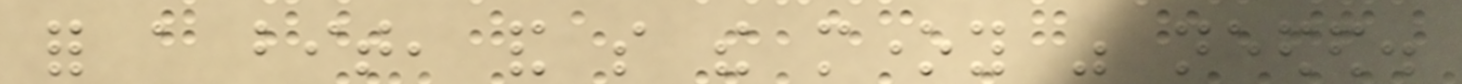for a bit, and so the money was needed.
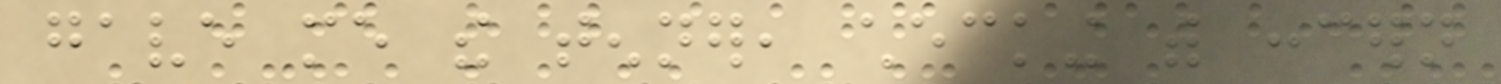gave me the tenner, checking with concern
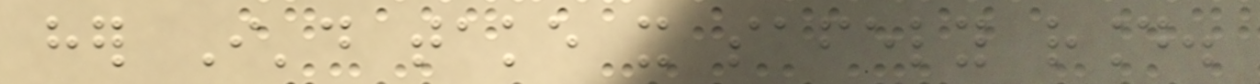her I'd take it safely round.
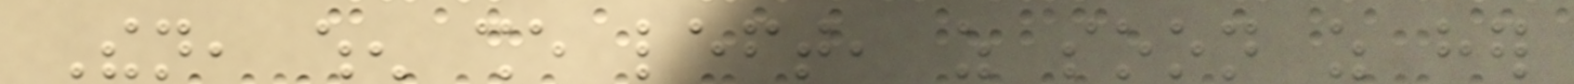Then, when she left, as soon as her
